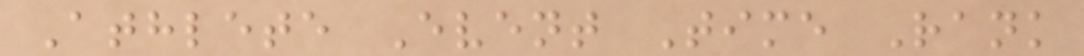Athlete Event Time Rank
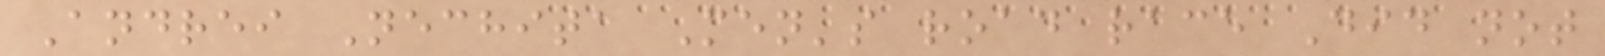Andrei Nechita Men's road race Did not
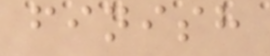finish
